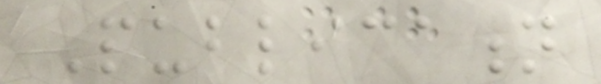Publication
